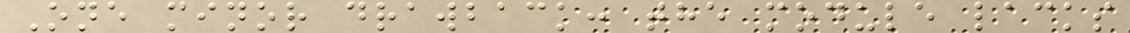One minor drawback: the module lacks
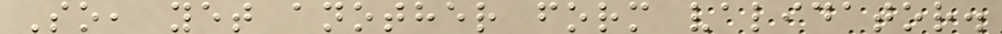So, yet another form validator.
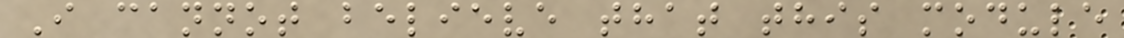I cannot believe that this module
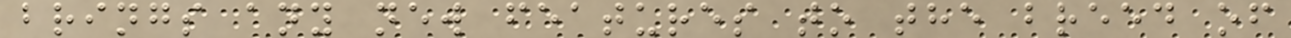brings any new features to the breed of
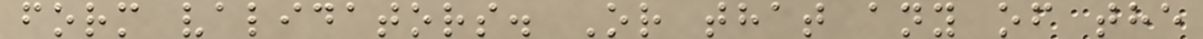form validators. Or that any of the
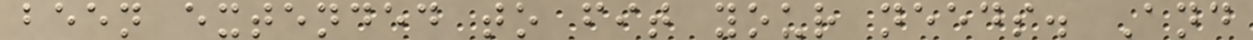been extended to fit your needs. And
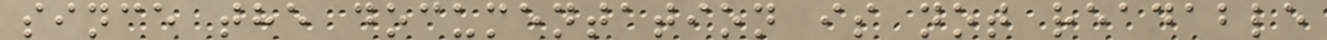since the documentation is not readable
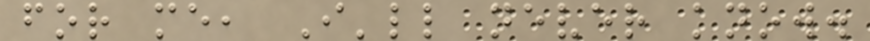for me, I'll never know.
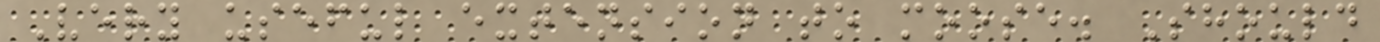Very useful extension to moose. Should
